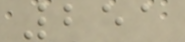251
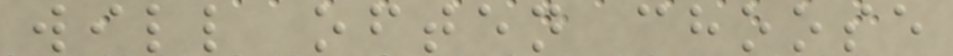will often choose
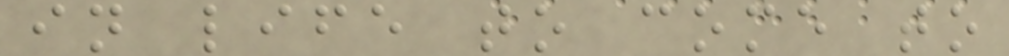in life to come to
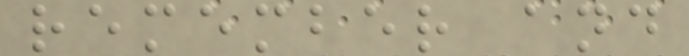remember and
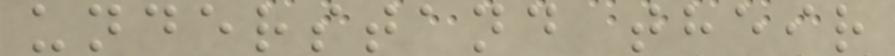understand their
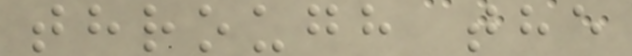through the
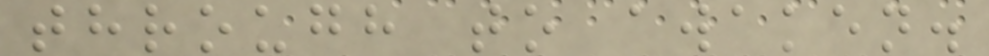through to awaken.
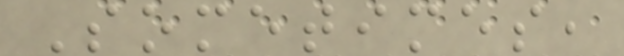Sometimes,
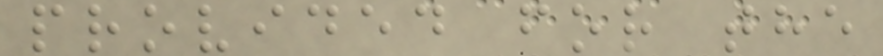provided for the
